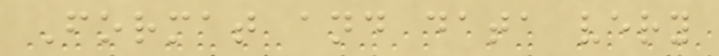Format and data very
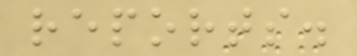reports.
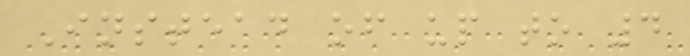Instead of up to 4
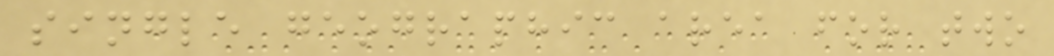single geographic area for two
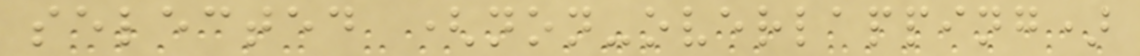selected (non-overlapping)
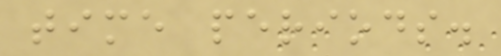time periods.
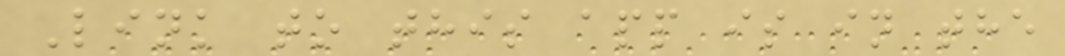Link to this app is in the
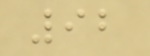92
